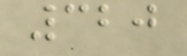320
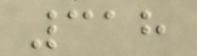318
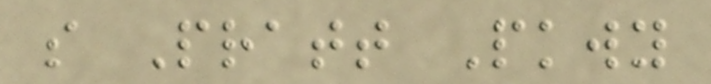s Pratt Pkwy
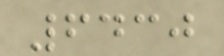6430
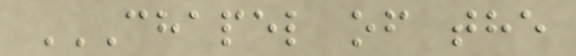CHAPEL OF THE
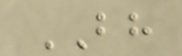BH
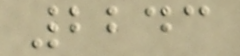2243
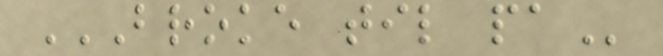BROKE TIL PA
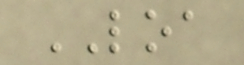LOA
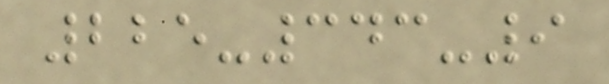225-343-9
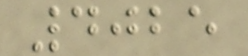4025
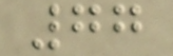77
